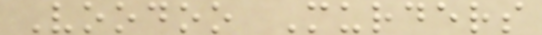Voodoo Murders
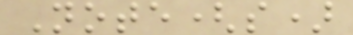Note(s)
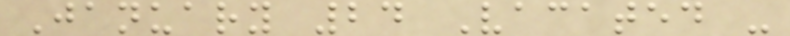January 24 Vacated -
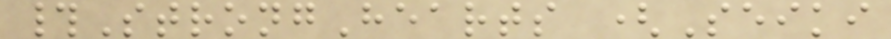#StrongHearts (Seiki
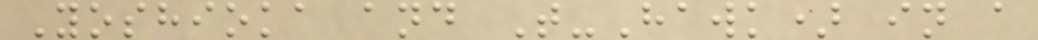Yoshioka and T-Hawk) in a
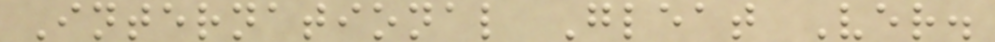International Gleat Ver.
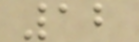12
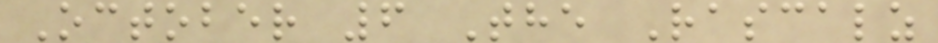October 6 The Rascalz
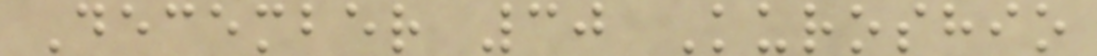December 30 Kuroshio
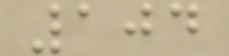104
